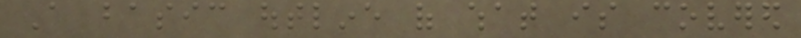A basic outline of what is covered
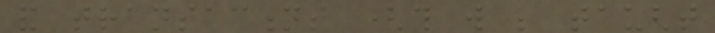and transactions (this will be taught
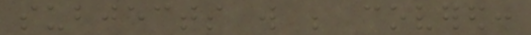subjects will be covered:
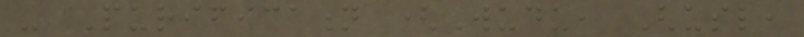- Purification (Wudu, Ghusl,
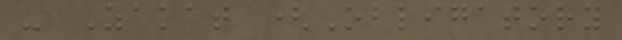- Zakat (Obligatory
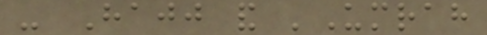- Hajj and 'Umrah
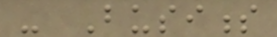- Business
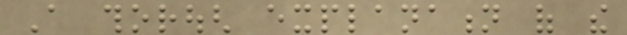A thorough explanation of the
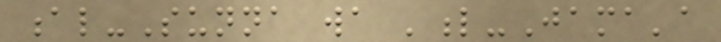al-Sunna wa 'l-Jama'a
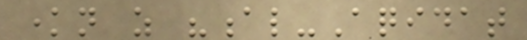known as "al-Aqidat
